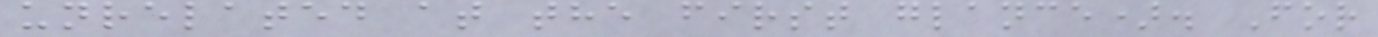unrelated at the first glance). For
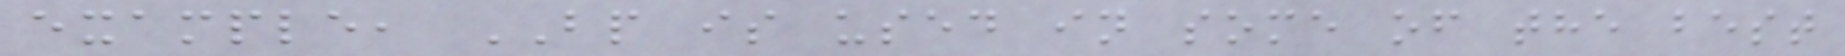example, BP is used in some of the best
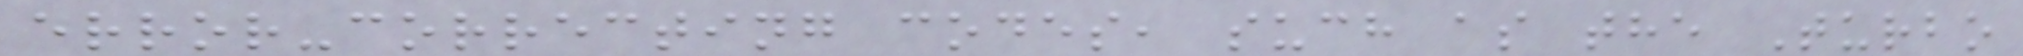error-correcting codes, such as the Turbo
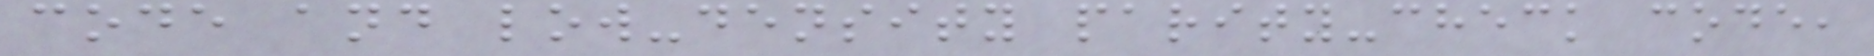code and low-density parity-check code,
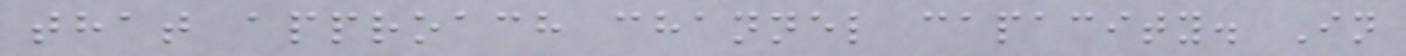that approach channel capacity. In
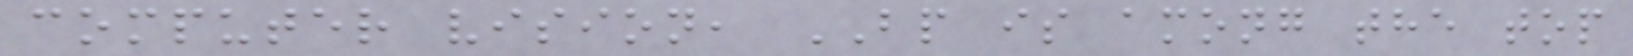computer vision, BP is among the top
